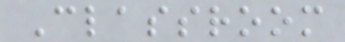Classroom
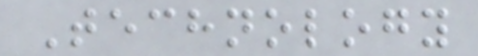Technology
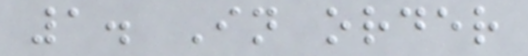1. In order
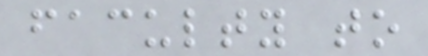faculty to
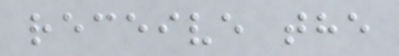receive the
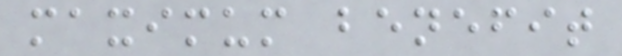maximum benefit
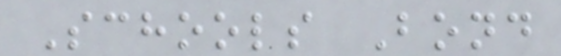Schools Bond
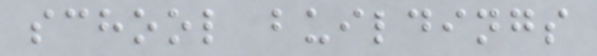school buildings
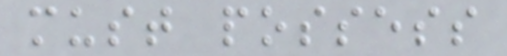must possess
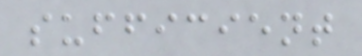sufficient
